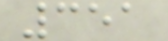351
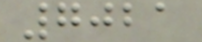7021
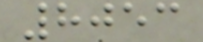8053
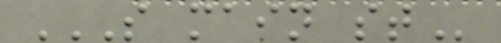S MAIN ST
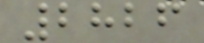2826
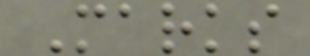Marks
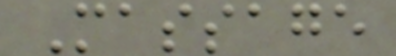Massage
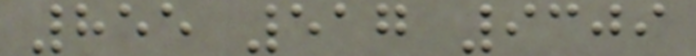855 517 9309
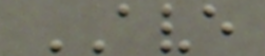AVE
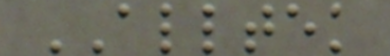ALLTEK
